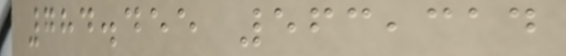784.455 563,314
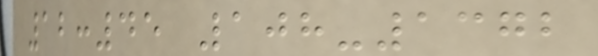12:45 108-1372
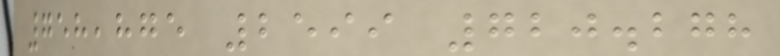758,875 2599 720.278
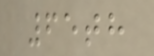65th
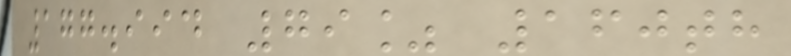177.994 79% 160th
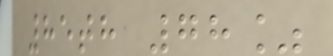85th 78%
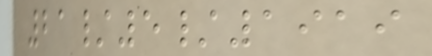21/5/1919
